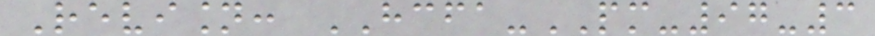Revision: HCFA-PM-97-3
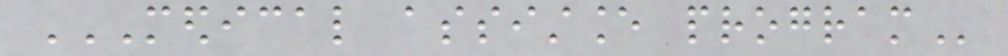MEDICAL ASSISTANCE PROGRAM
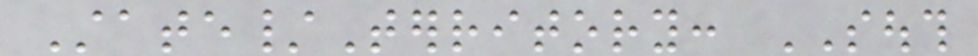State/Territory: SOUTH
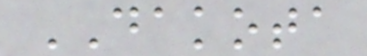DAKOTA
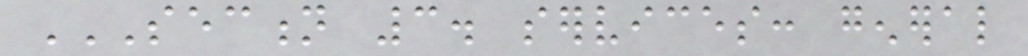SECTION 3. SERVICES: GENERAL
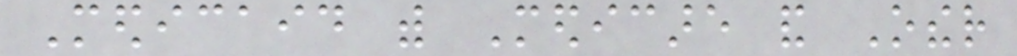Medicaid with Medicare and Other
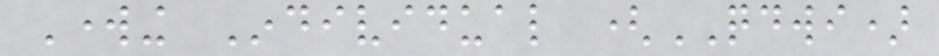Working Individual (QDWI)
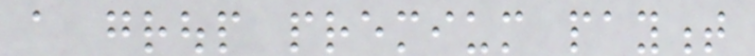a group premium payment
